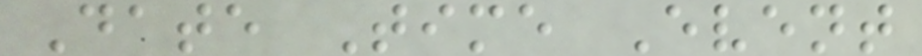Date Time Event
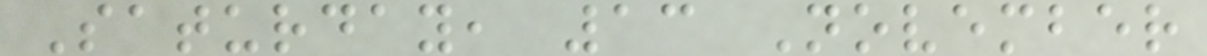Saturday, 13 November
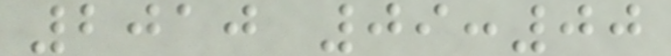2010 09:00
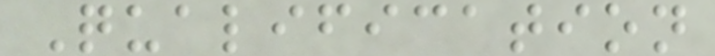Qualification
